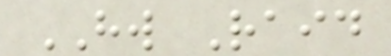HW Raid
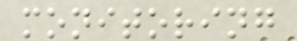monitoring
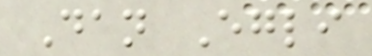Dan Egli
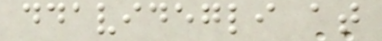ddavidegli at
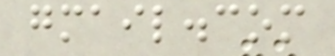gmail.com
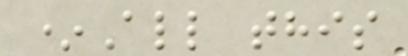*All this
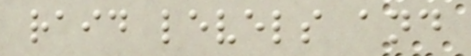raid levels and
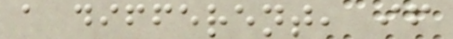a different, if
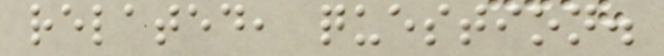related, question.
